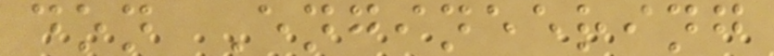don Engineering
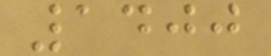1400
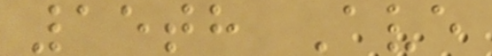15th Ave
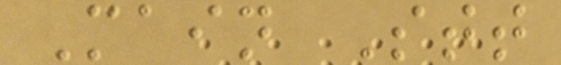Main Stt
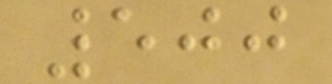500
